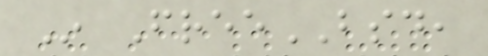In FreeBSD,
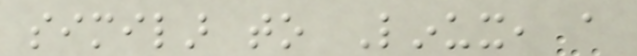similar to Linux, a
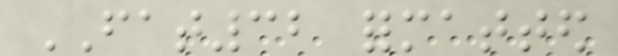FAT32 formatted
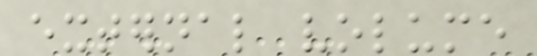external volume
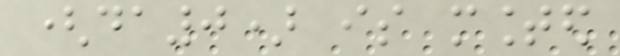(da0) is mounted
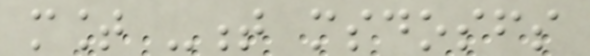mount -t msdosfs
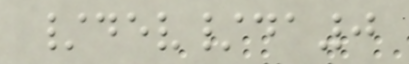/dev/da0
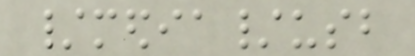/media/usb
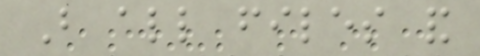But all files and
